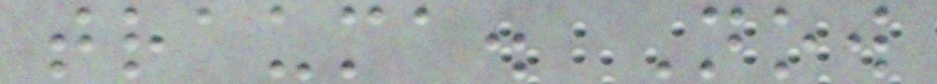trauma. Now
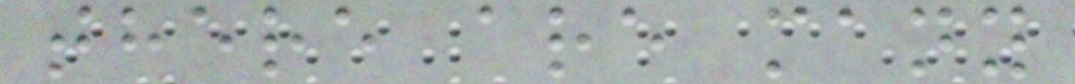there are many
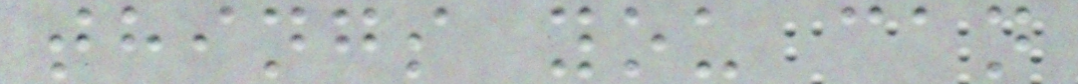things you can
